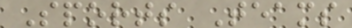Sports Teams
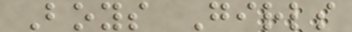Boys Girls
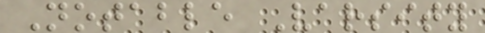Notable Varsity
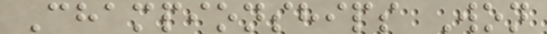Championships Won
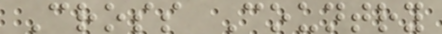Cross Country
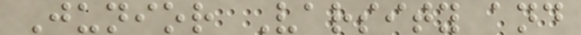Junior Varsity and
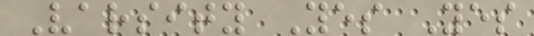Varsity Yes Yes
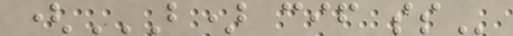(B) CIF SS
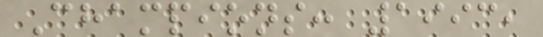Champions: 1993,
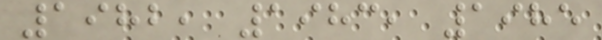1982, 1983, 1985
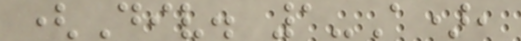(Div. 1-A),
